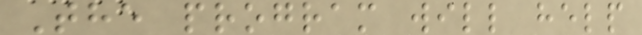The program will help
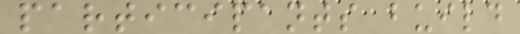participants build
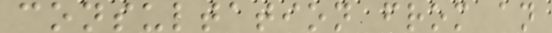consultation from an
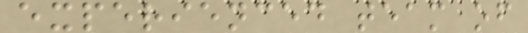experienced team of
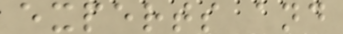experts and
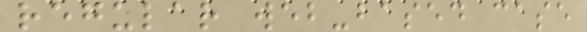regular web-based case
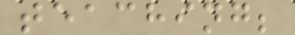teaching;
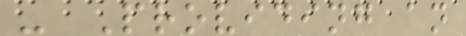- Providing an
